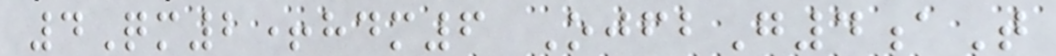4Qm2+hdm6 OjfbG4aT
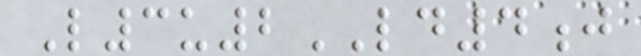L3u2LD4j
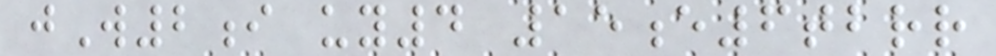jW2i uy4 15e6tbrr
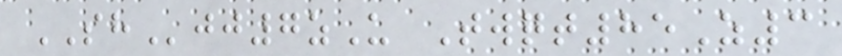SHjj7zU Twqt85Z3
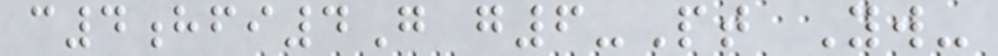c4hfi4G g6-Pt Yw-
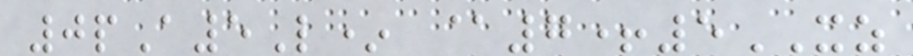0pA5L* @7+5XZ
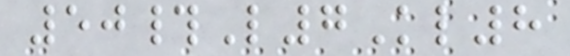50#L7Kl8
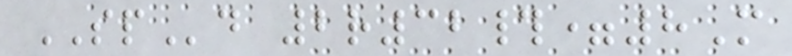SPd 2r32#=8M
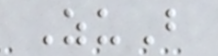ZuB
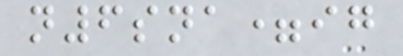n6sna=ig
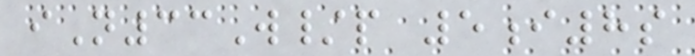iN33W/p 5i8s
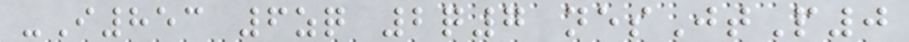-I853 6zq 2q7 nesJtP0
